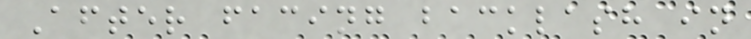After facing backlash in
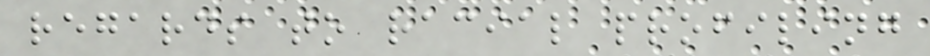regards to racial profiling
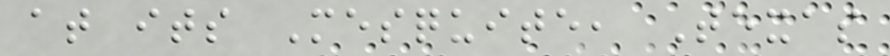at its Mesquite, Texas
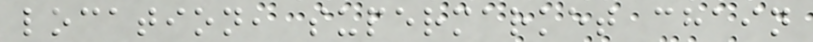location, supermarket chain
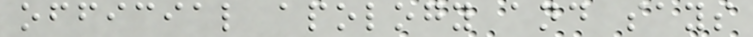official apology and says
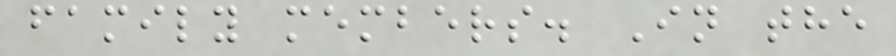family members. In the
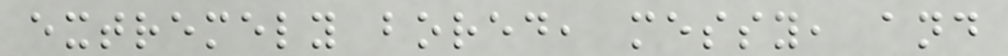extremely bored, messy, and
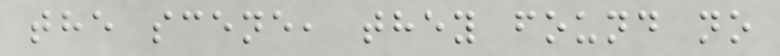the scene, they found no
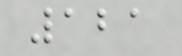121
